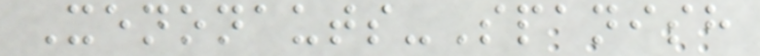Xenonauts-Spanish
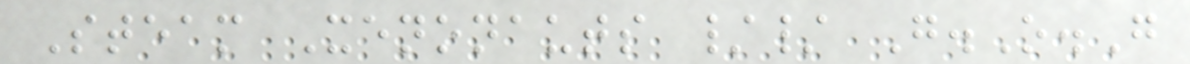Steam Xenonauts // G.O.G
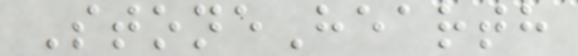StoneHearth
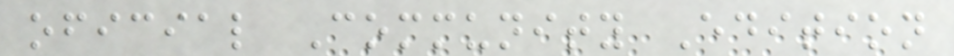oficial Community Edition
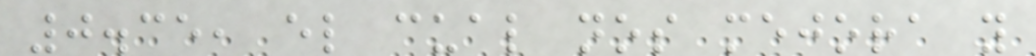0.35, el cual nos mejora y
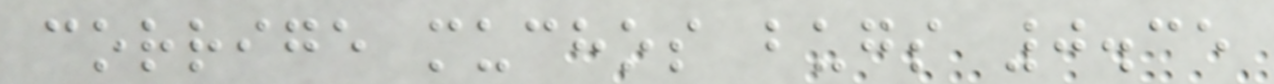corrige muchos bugs 0.35
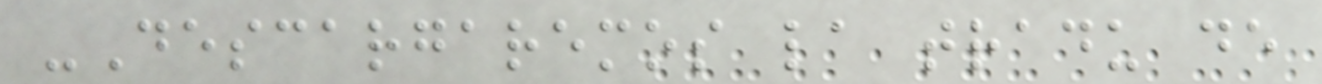-Descargaremos la tradu de
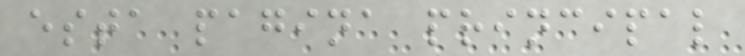esta pagina principal
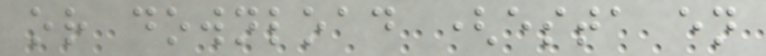or download (esta en
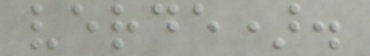verde).
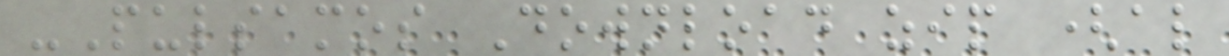-Pulsamos Download zip (al
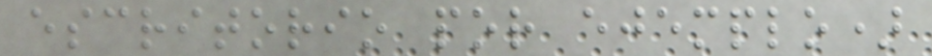escritorio por ejemplo)
